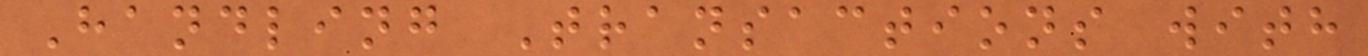Handling Transactions with
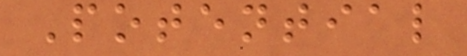Potential
